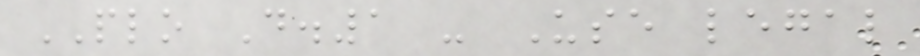PLO D.1 - Use legal
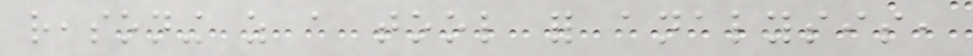reasoning as a tool for analysis,
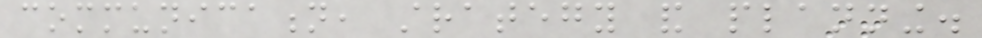communication, strategy and planning.
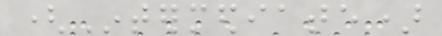(Intermediate)
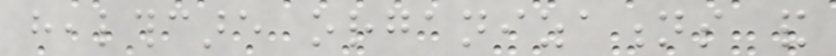healthcare organizations and
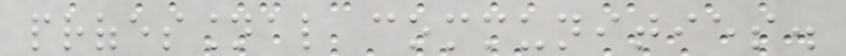professional communities.
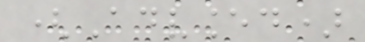(Advanced)
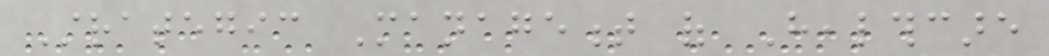Strategic Management of Healthcare
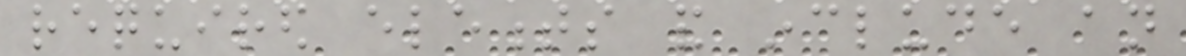required elements and include an
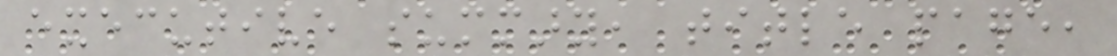executive summary, title page,
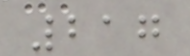217
